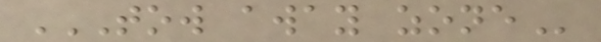TOW AWAY ZONE
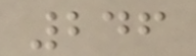246
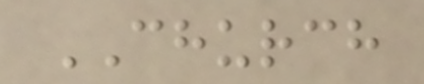CHURCH
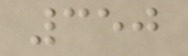350
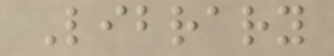Library
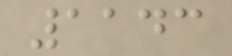1143
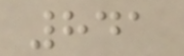841
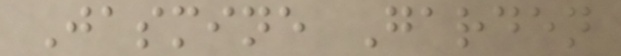Jasmine Garden
